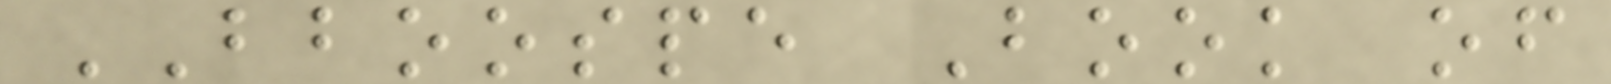BBOOSPE Book of
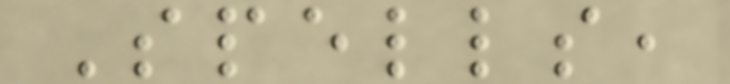Spells,
